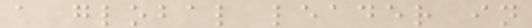a global leader in
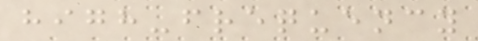high-frequency
